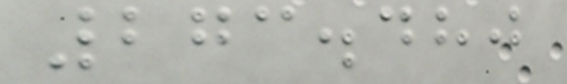273.480
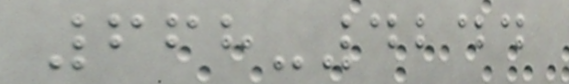668-4244
